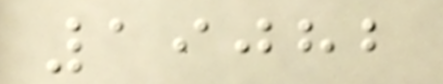19082
